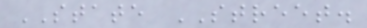STATE STREET.
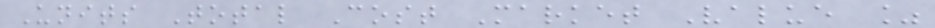Units Total Cost Market Value %
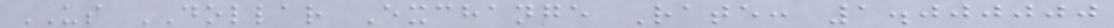US DOLLAR Exchange Rate: 1.000000
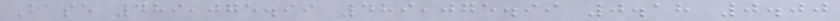Base 489,075.99 489,075.99 0.18 0.00
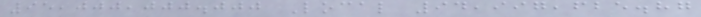95,000,000.000 Local 94,997,625.87
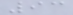93
